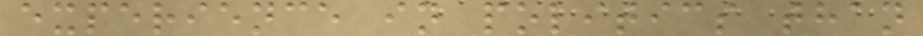experience in politics than
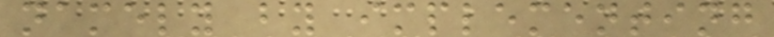namely by implementing
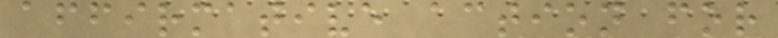affirmative action for
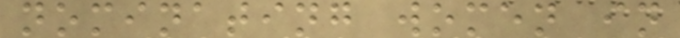nominating women in
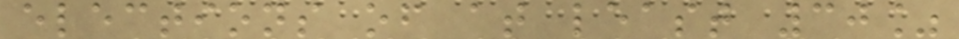elections of at least 30%
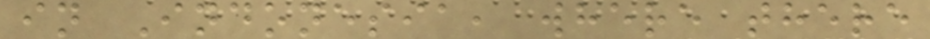in Indonesia, where there
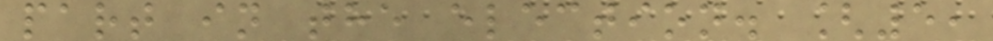part in the election. [5,
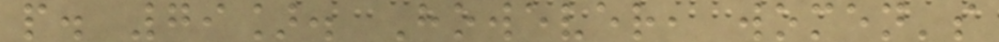p. 79]. However, women's
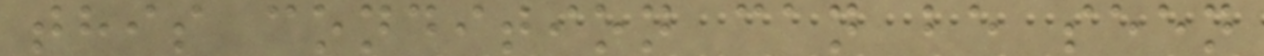this condition can be seen
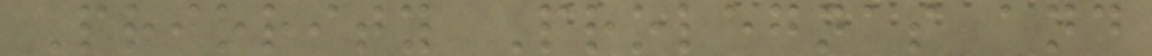Priority Prolegnas and
